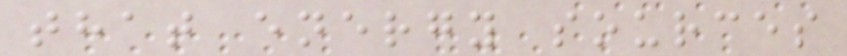that energy sources
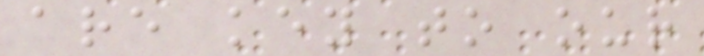are key to our
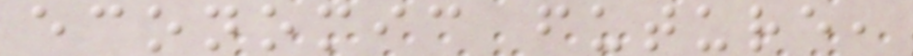economic future,
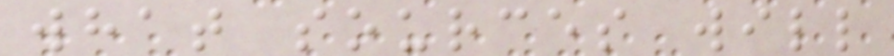what sources will
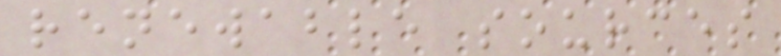renewable sources
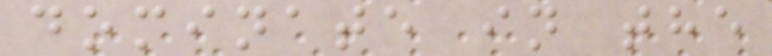dominate in the
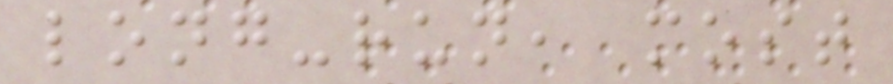long-run, most
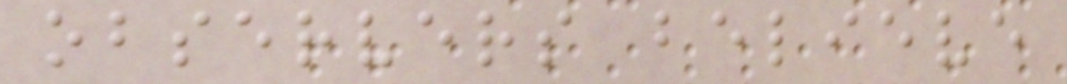observers believe
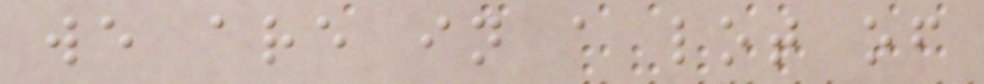we are in a lot of
